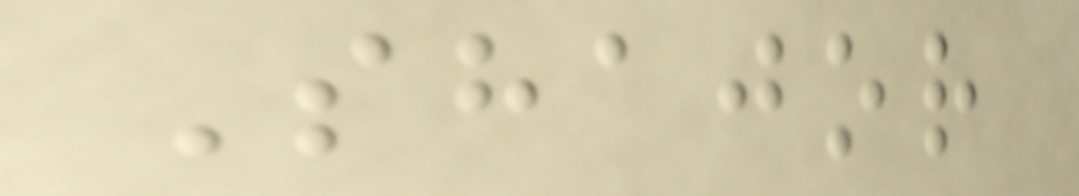Shajor
